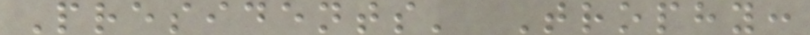Presidents' Trophy:
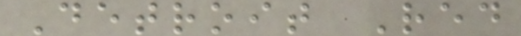Detroit Red
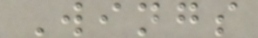Wings
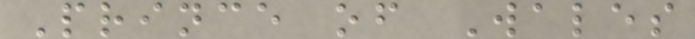Prince of Wales
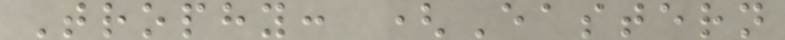Trophy: (Eastern
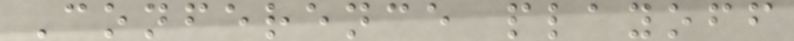Conference playoff
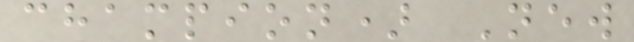champion) New
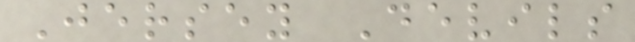Jersey Devils
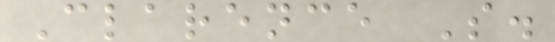Clarence S.
